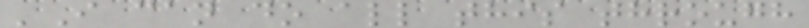'I can do all this through
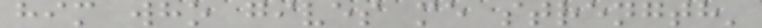him who gives me strength'
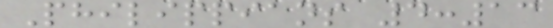Philippians 4:13
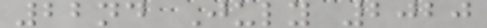22nd July 2020
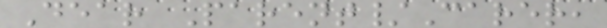Dear Parent/Carer,
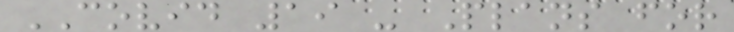COVID 19 - Plans for
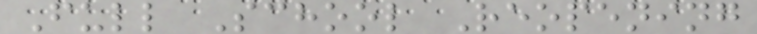Full School Reopening
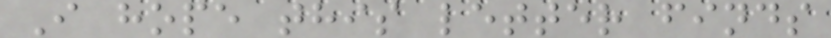I hope this letter finds
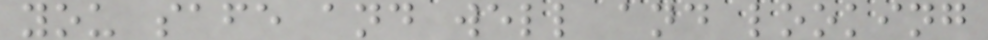you safe and well and looking
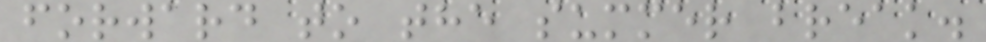forward to the summer break.
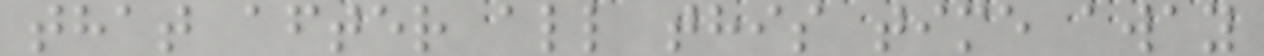that after all this time away
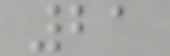21
